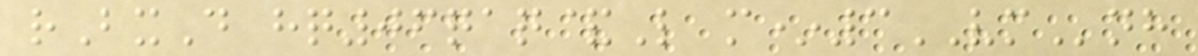rBxD hq06qaq&L m*3VMnh
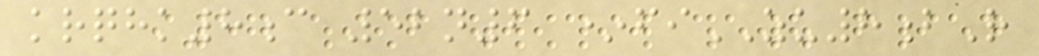krqhk8c 52n6 *fiZU8bR
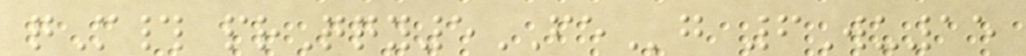qM# prQqy5FEg 6Wu15
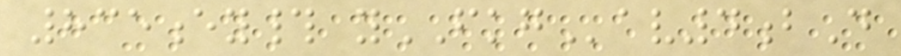835ey# yFKGav4bD
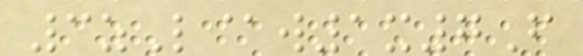3zL@w1x7F
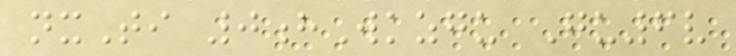nxTi 0hWkzgu Gu6v
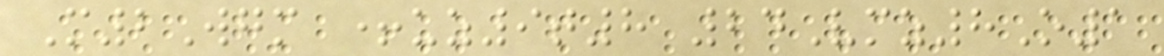M2Wgm +uz9t8 24Vmz8O1
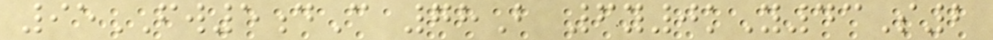95FW5dC 78B 6y0kY43S2
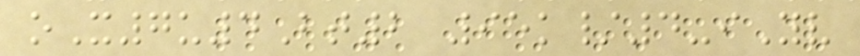oX7u4Bt2 95k/4-iYv
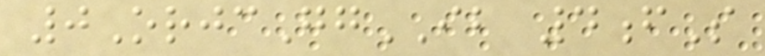0OrjcGgIB 4fS
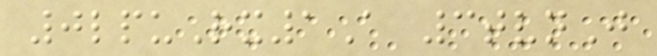0lpuRx1A 3tvnJ
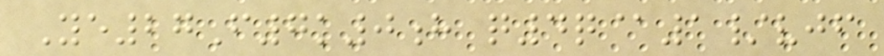Ye27F7k0h q4q@1/vjf
